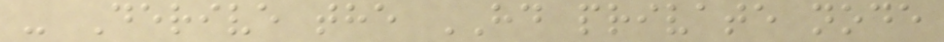- Derive the HD private node
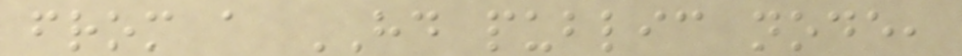from a HD public node,
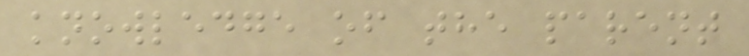knowledge of the parent
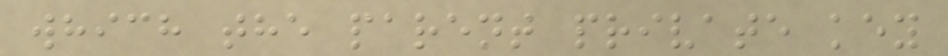which the parent private key
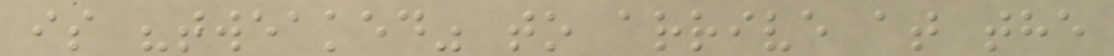is "tweaked" to arrive at the
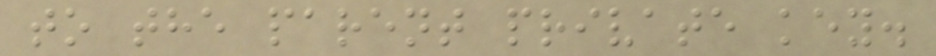to the parent private key.
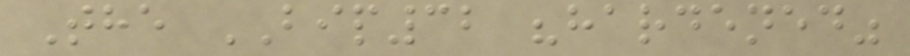The BIP32 "hardened"
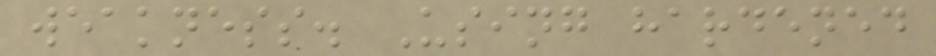weakness. Using hardened
